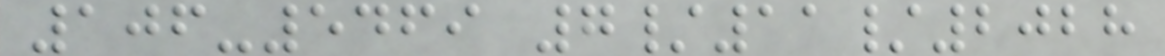106-5469 7/11/2028
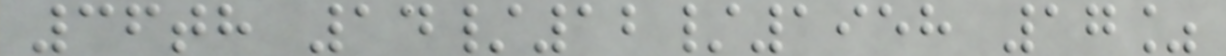36th 14/12/1958 17%
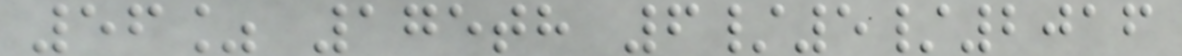56% 175th 6/5/2016
